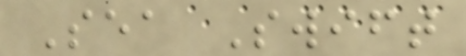Sea Swift
